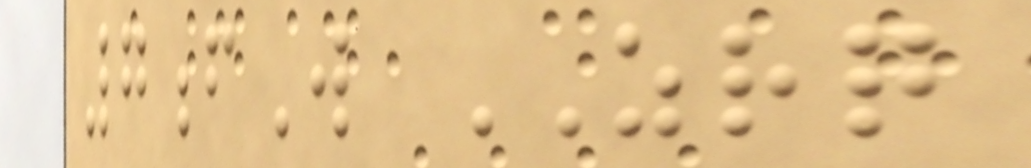7fW ZRQ
